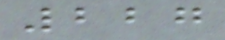227
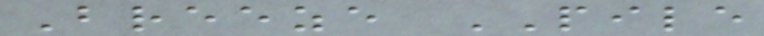Breeze PILE
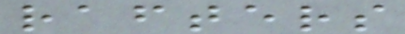rafters
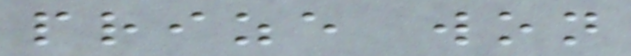prize won
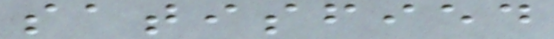satisfied
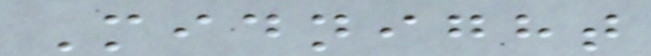Midnight
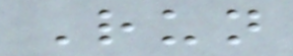Run
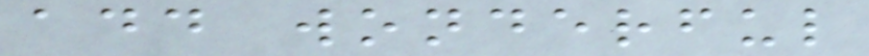add wonderful
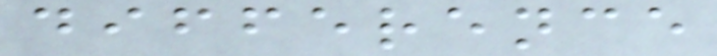difference
